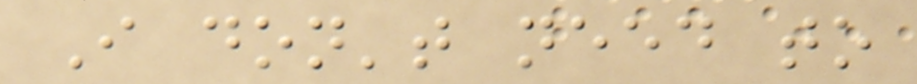I don't need to
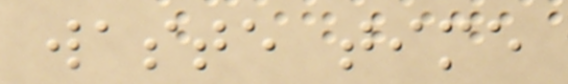waste time
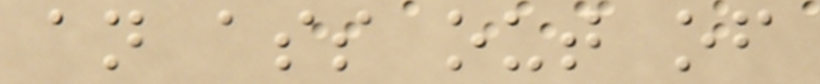an ass out of
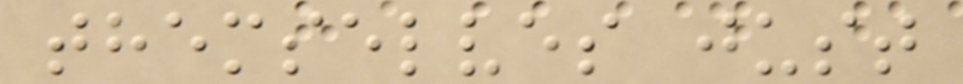themselves just
